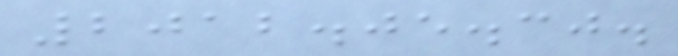2012.05.30.
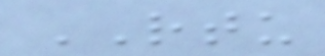RTU
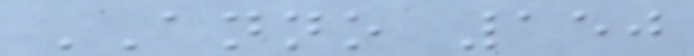ANNO 150
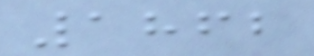1862
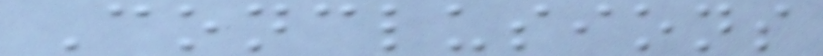Conclusions
